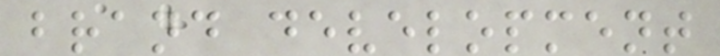brand development
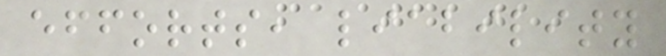efforts, liability
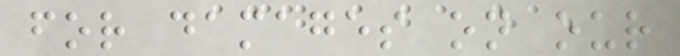for damages on our
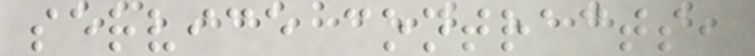service contracts,
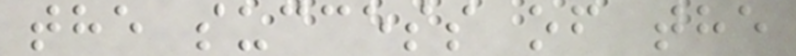the success of the
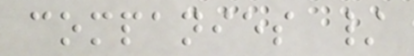companies /
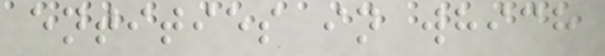entities in which
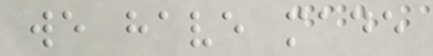we have made
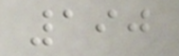190
